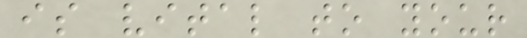is vital to your
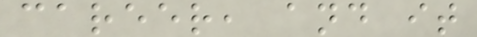career, and it
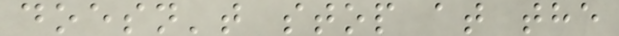doesn't stop at the
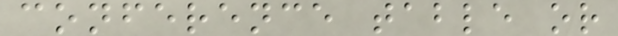conference table or
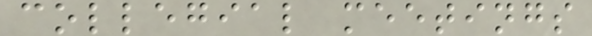collegial meetings
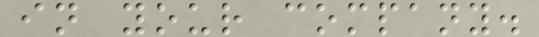in your company.
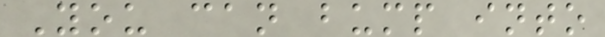You can bump into
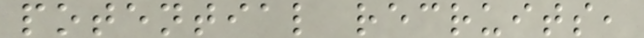potential recruits,
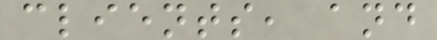clients, and
